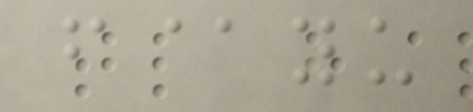f@yu
